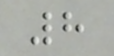8
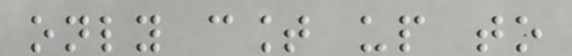only count up to
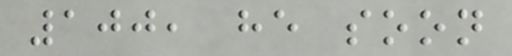100, he soon
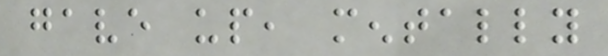gave up, mentally
